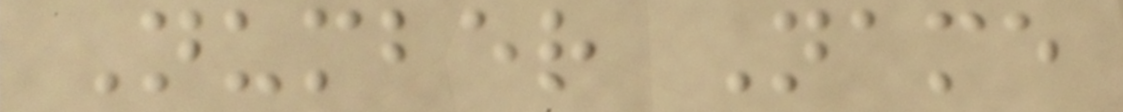Number Name
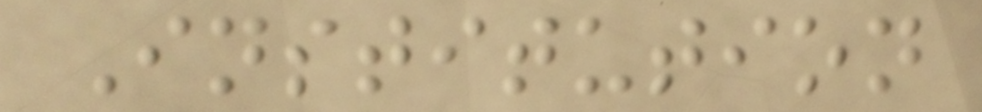Institution
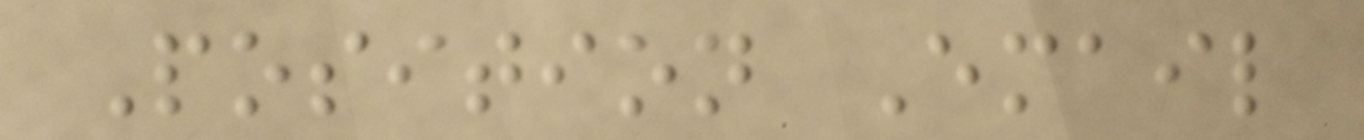Position Email
